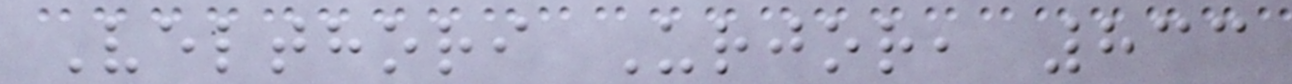Velthori Urjor, 833
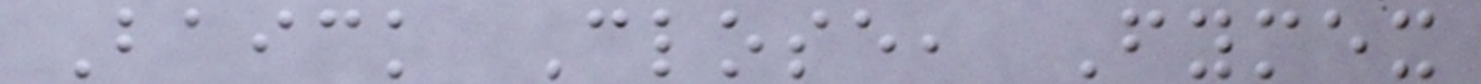Baick Close, Fymex
